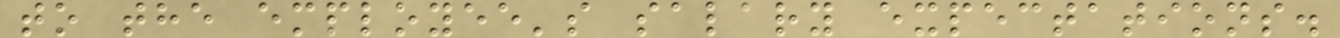to the employee's salary expectations.
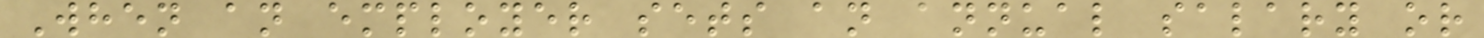When an employer sets an annual salary or
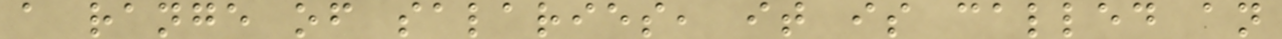a range of salaries, it is called an
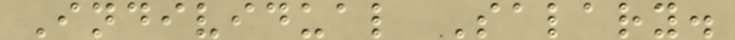Individual Salary.
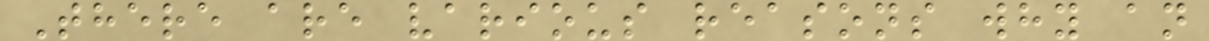There are various reasons why an
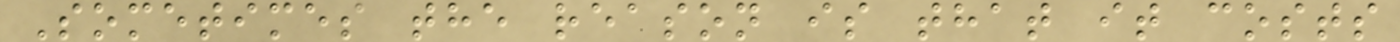Sometimes the reason is that it costs
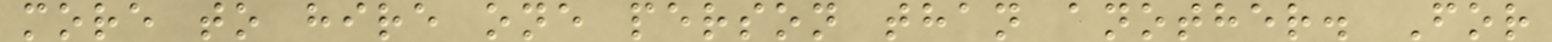more to hire one person than another. For
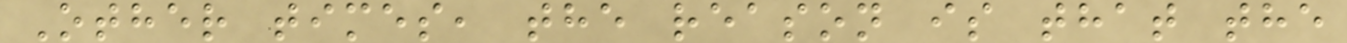Other times, the reason is that the
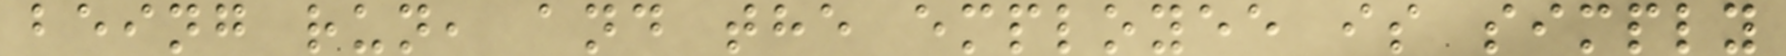being run, and the employee is simply
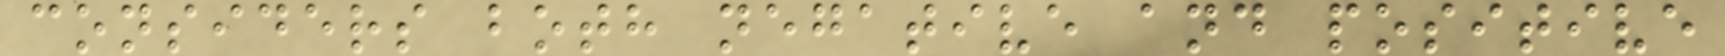considers both negative and positive
